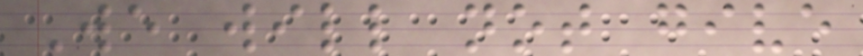We will not give
